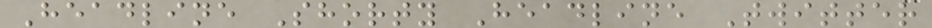Headline Shorty Headline Twitter
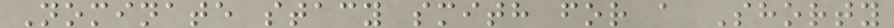Nominate stacy smith for a Shorty
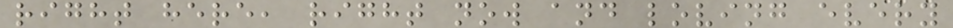right here, right now and loving every
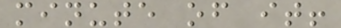minute of it!
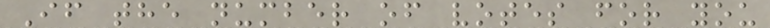If the number of votes for you
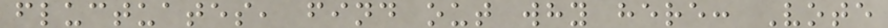fluctuates, find out why here: Vote
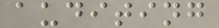auditing
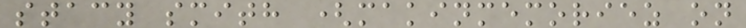stacy smith (makinmemoriez on
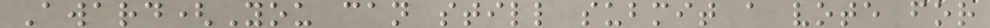Award(You can still submit a vote for
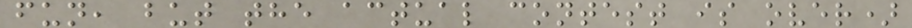fun, but the actual contest is over)
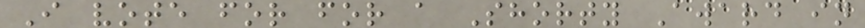I vote for for a Shorty Award in
